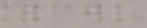172
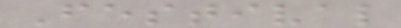Festival
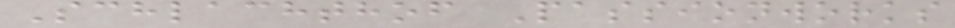Schlachthof Passionworks
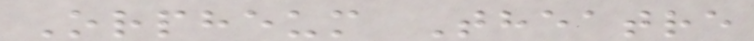Orpheum Theatre
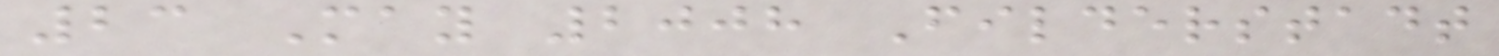23 May 2008 Filderstadt
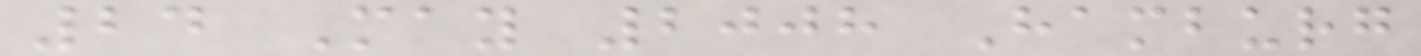24 May 2008 Hamburg
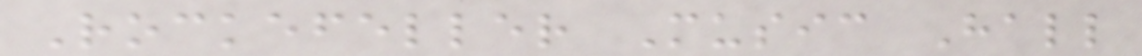Rockefeller Music Hall
